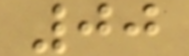00
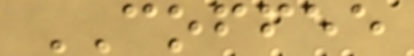COFFEE
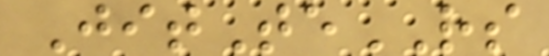JitTeRS
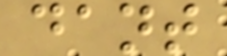dant
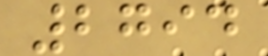2794
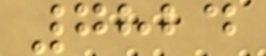7824
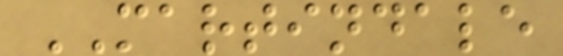MARTINDALE
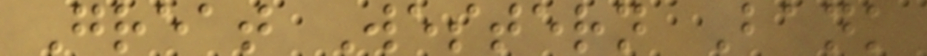Great Western Bank
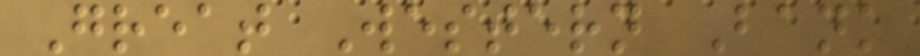Great Western Bank
